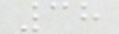38
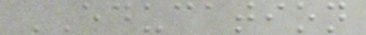EDUCATION
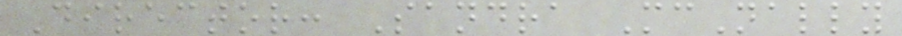Director: Sandra McNally
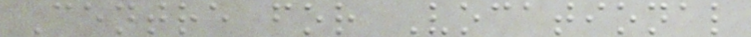Centre for Vocational
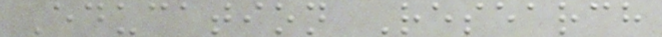Education Research
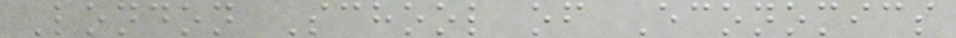London School of Economics
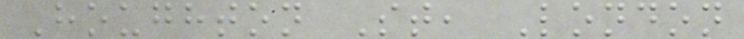Houghton St, London
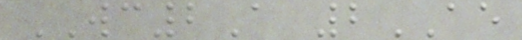WC2A 2AE
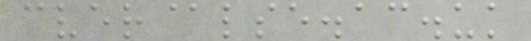cver@lse.ac.uk
